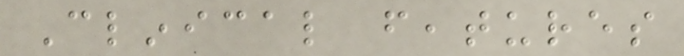Clinical features
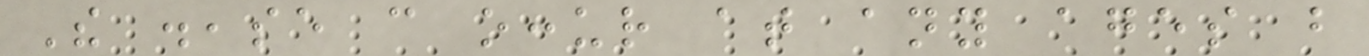The disease can occur at any ages but
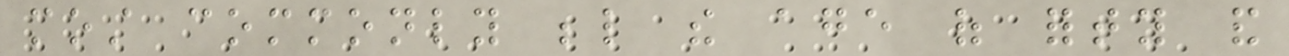most commonly below the age of forty and
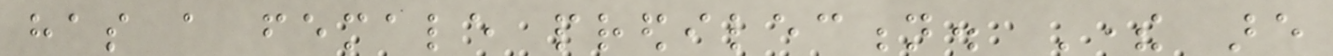has a female predilection. There are
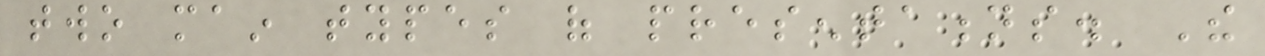two main types of presentations. The
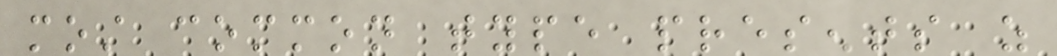most common type presents as
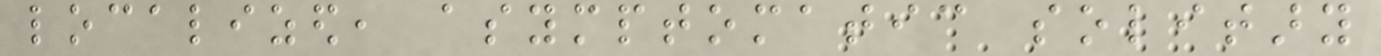localized, asymptomatic solitary
